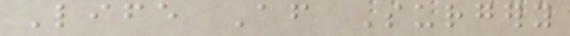Life After Surgery
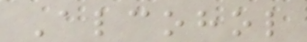Alcohol
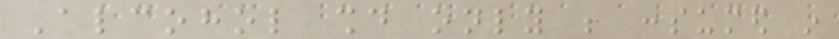Alcohol should only be consumed in
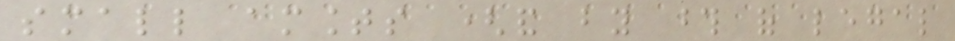small amounts (and by those of legal
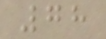78
